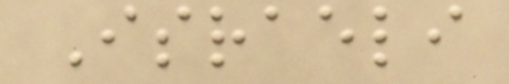Israeli
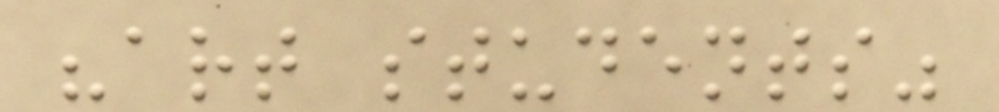"art students"
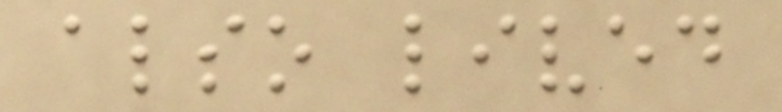also lived
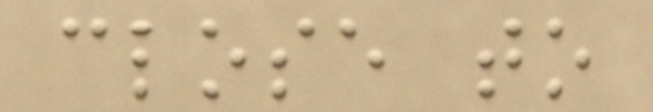close to
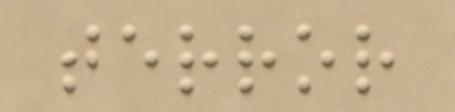terror
